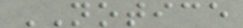NOTICE
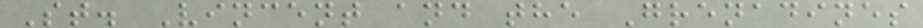St. Vincent and the Grenadines
